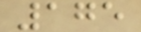175
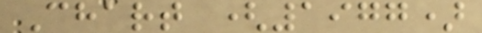Chart (1977)
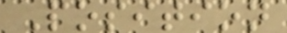Position
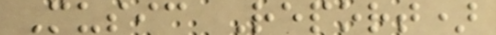Music Report)
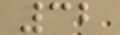32
